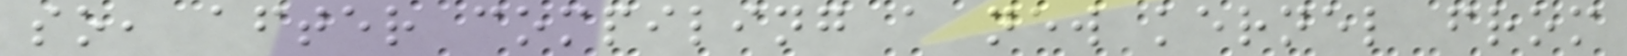so, after compiling a new kernel from
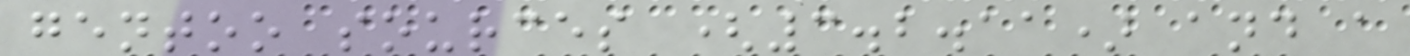gentoo sources (3.2.11) and a
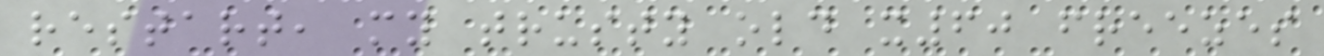restart, my trusty old x60 freezes
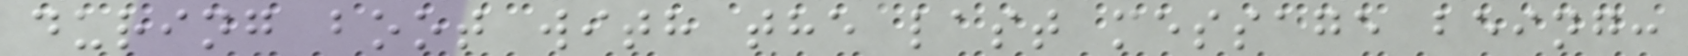during boot with the last message being:
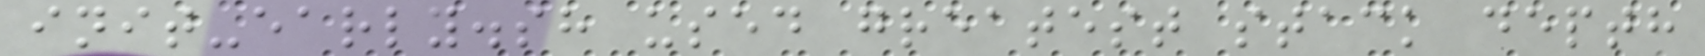init-early.sh used greatest stack depth
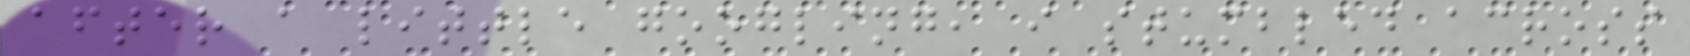after a little googling, i stumbled across
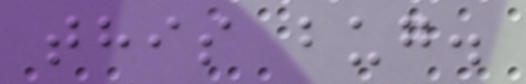this bug.
